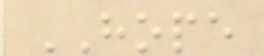HOPE
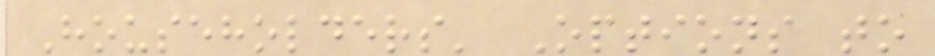Householders' Options to
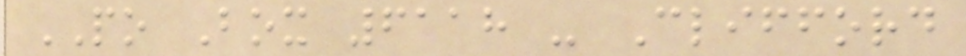PO Box 6118 - Clifford
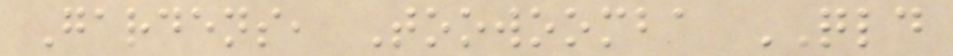Gardens, Toowoomba QLD
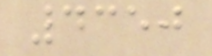4350
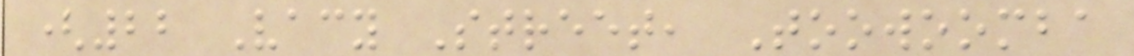(22 Vacy Street, Toowoomba
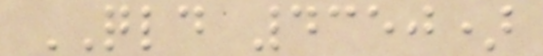QLD 4350)
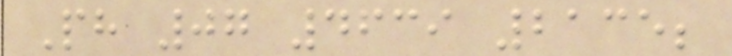Ph 07 4639 2135;
